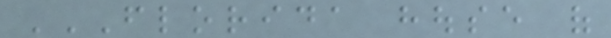FLORIDA HOUSE OF
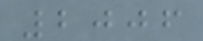2006
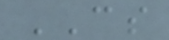CS
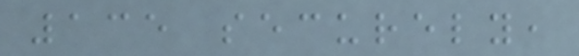135 securely,
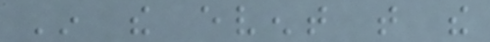In the event that the
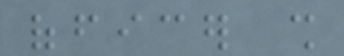officer shall
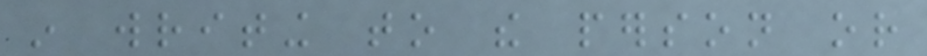in writing to the person or
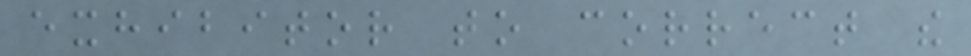exhibitor to correct the
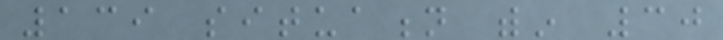139 situation within 30
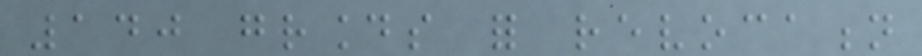140 grounds for revocation
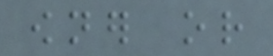owner or
